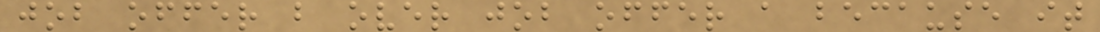job offer b over job offer a because it
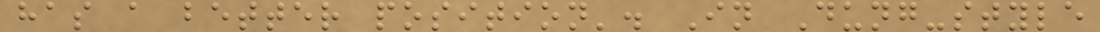has a better position'. In Dung-style
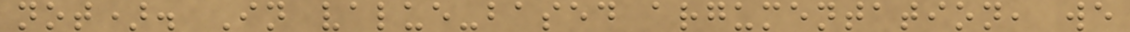not). In value-based argumentation, we
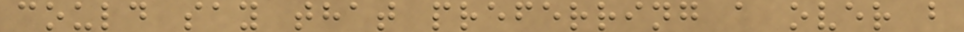could say that preferring a over b
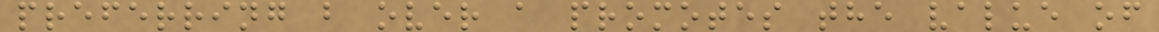preferring b over a promotes the value of
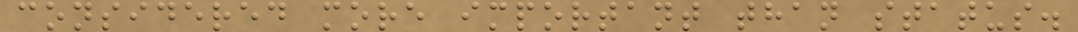considered more important than status.
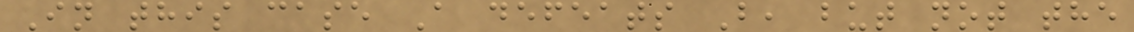In this case A defeats B, but not the
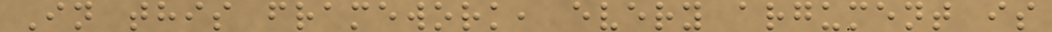In this framework, every argument is
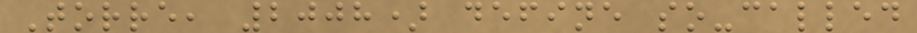Torre, 2008) define so-called
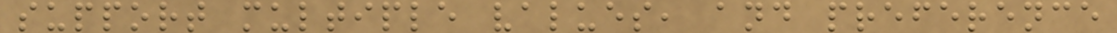support multiple values, and preference
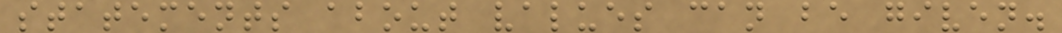statements about values can be given.
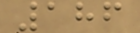186
